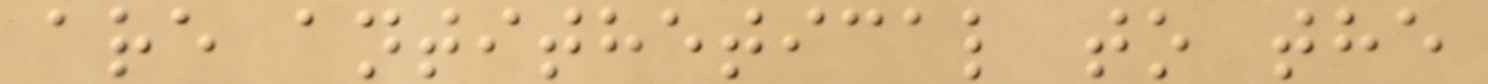are antithetical to the
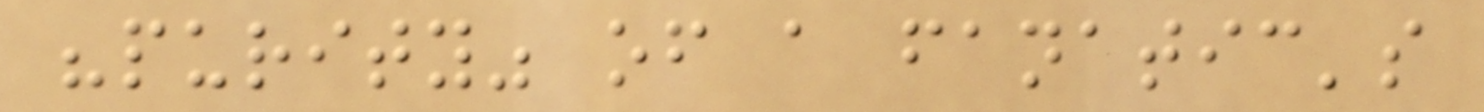"purity" of a fanatic's
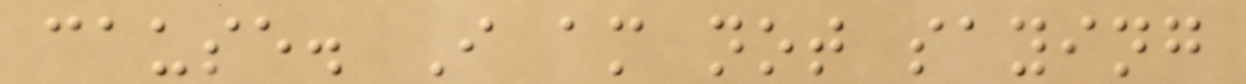cause. I am not saying
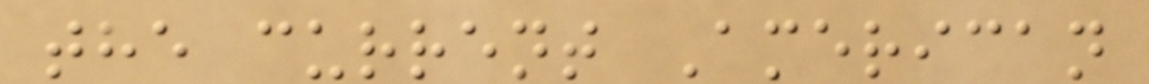the current American
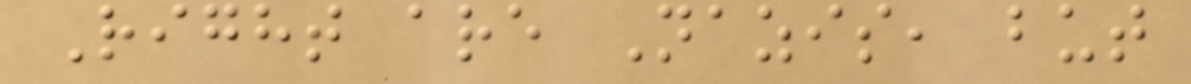Right are Nazis, but
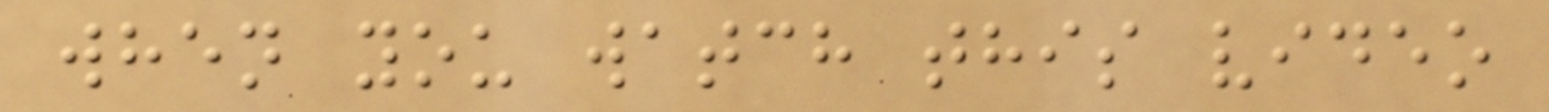when you watch this video
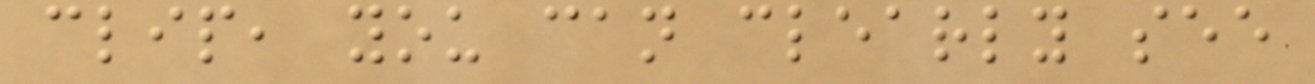clip, you can clearly see
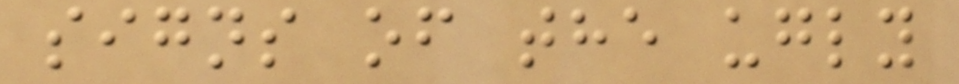signs of the ugly
